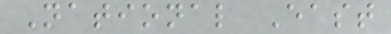National East
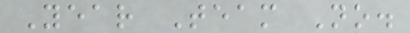Year Team No.
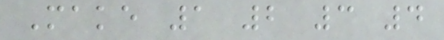Make 1 2 3 4
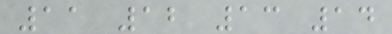11 12 13 14
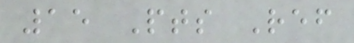15 Pts Ref
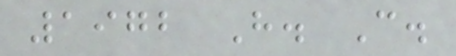1972 H. C.
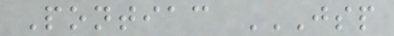Pontiac JSP
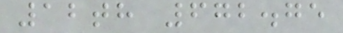12th 672.75
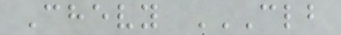Chevy CLB
